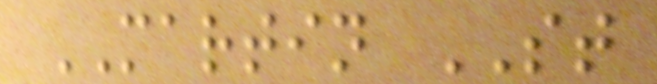MARTIN ST
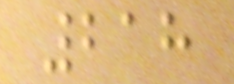218
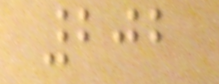202
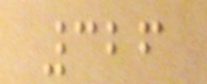326
